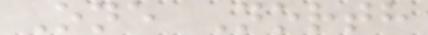One North
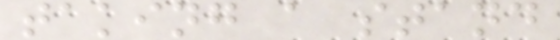taking a stand
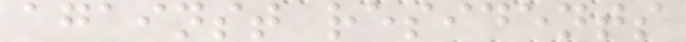against residents
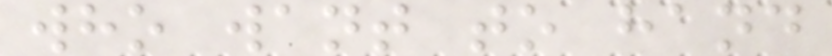who want to hand
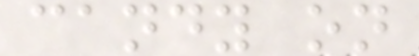candy on
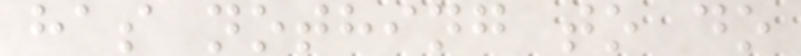has nothing to do
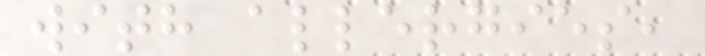with allergies,
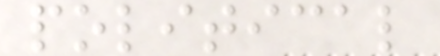political
